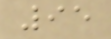95
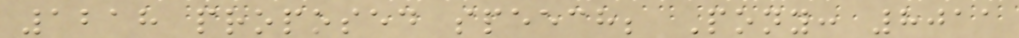1218 proposed speech; Pony: 8011
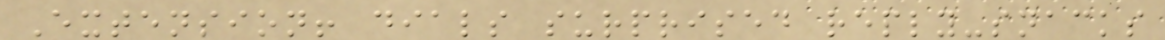Extension! dials surprised reply-snacks
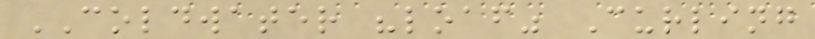COLDWATER "loaf" Curling
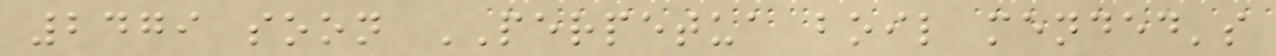2479 soon PERPETUA boil mended's
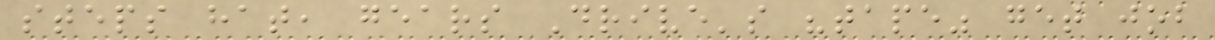steps hat, gears Drive's "tape" get job
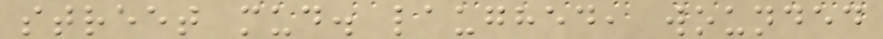street mud. laughed, wounded
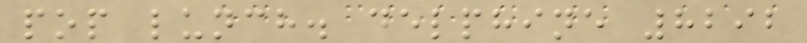pop lunch. delphine 8292
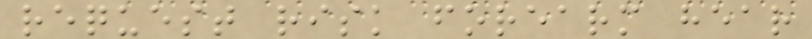request risk forearm hear
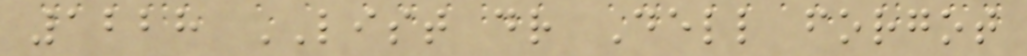1228 LIST dr Dell forgot
